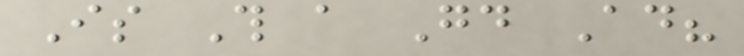Is This a Good Ad?
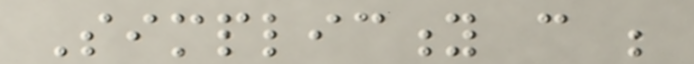Simplicity can be
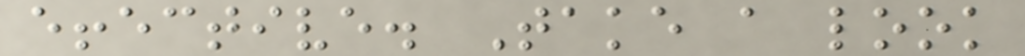effective. Take a look
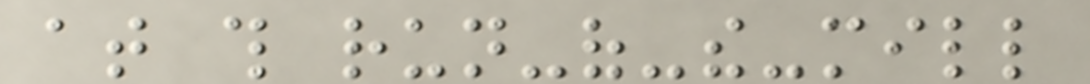at this run-of-the-mill
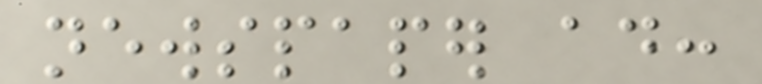newspaper ad:
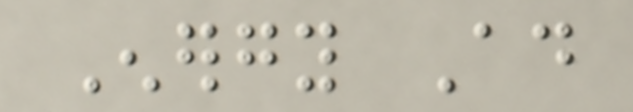Energy Ad
